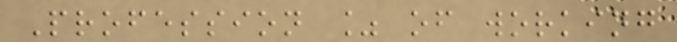Profession % of working
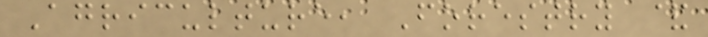Agriculture, Forestry &
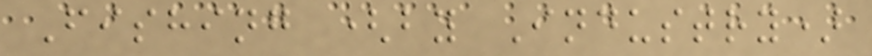Fishing (by Industry)
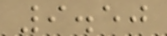9.50
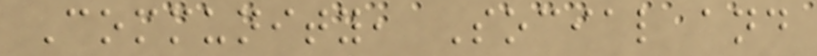Community, Social and
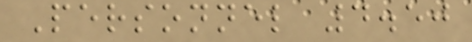Personnel 4.50
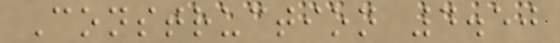Construction 4.50
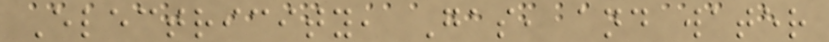Electricity, Gas, and water
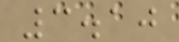3.10
